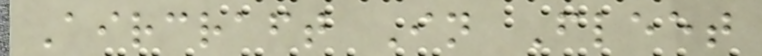Aircraft In Fleet
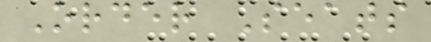Order Seats
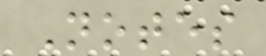Notes
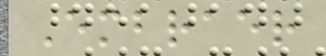Embraer
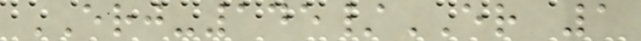ERJ-145/ER 1
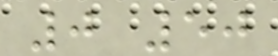0 50
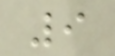9
